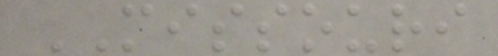MISSOURI
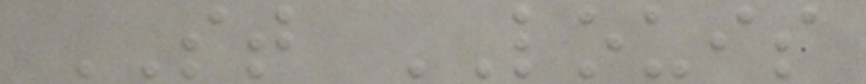ST LOUIS
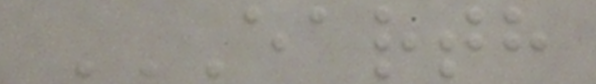EARTH
